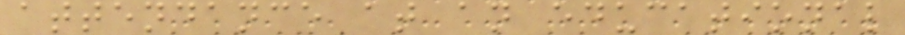attendance at an educational
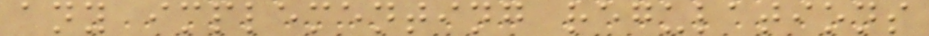any implementing regulations
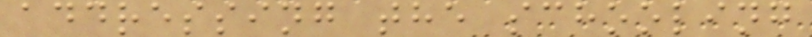addressing the schooling
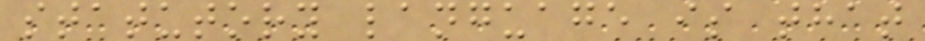statutory language is that
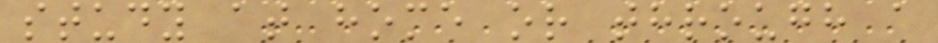study at home or through a
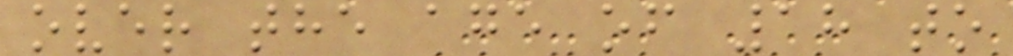over the age of 18 to
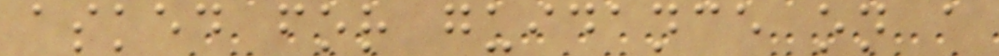asked for guidance on a
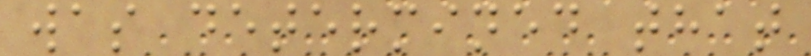was determined that
